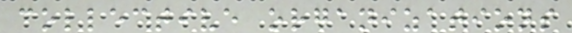collective organizations
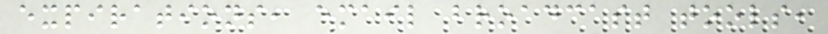expirations, email broadcast tools,
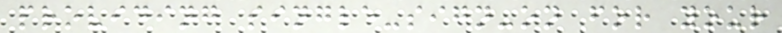providing single-sign-on for your
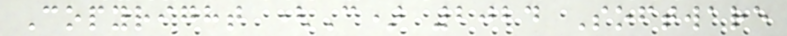Copyright (C) 2024 Software
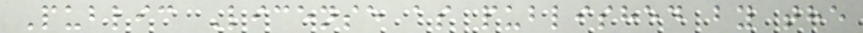Public License as published by the
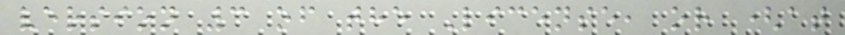version 3 of the License, or (at
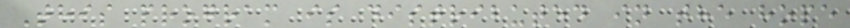This program is distributed in the hope
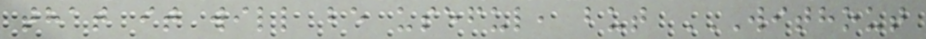that it will be useful, but WITHOUT
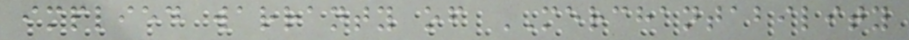implied warranty of MERCHANTABILITY
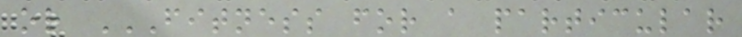or FITNESS FOR A PARTICULAR
